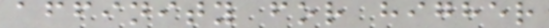affinity for higher
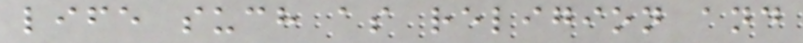life such as religion and
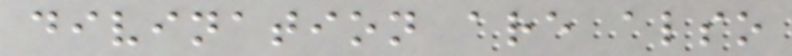divination are also
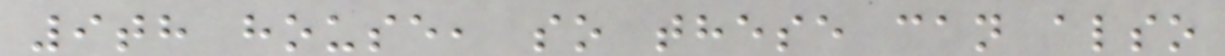9th house, so these can also
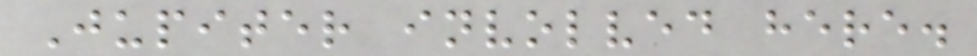Jupiter involved here.
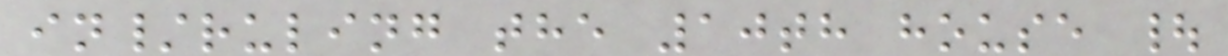in/ruling the 10th house |
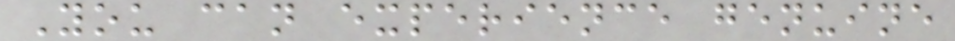You can experience genuine
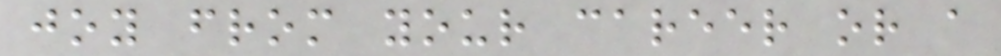joy from your career or a
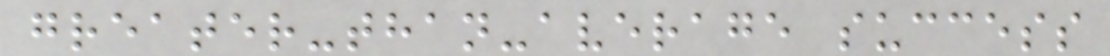greater-than-average success
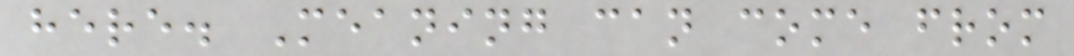here. Meaning can come from
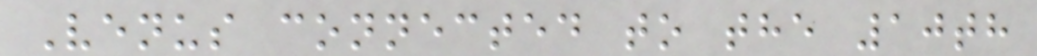Venus connected to the 10th
